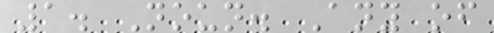1. Noun. Any of
